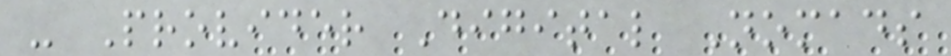- Provider Digital Nomads
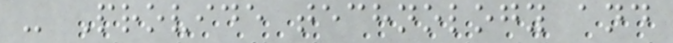- Provide technology and
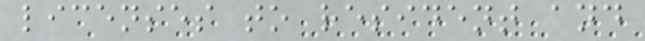licenses to resident and
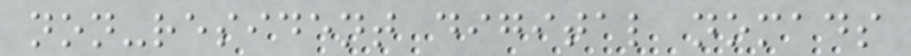non-resident digital nomads
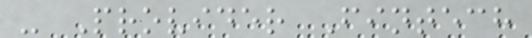- Provider Fintech
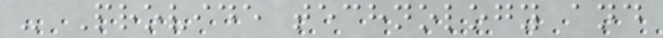- Provide technology and
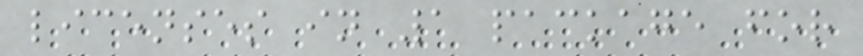licenses in 1 package for
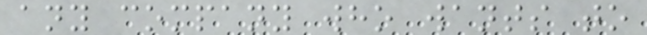any company who wants to
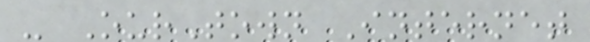- OurTown Internet
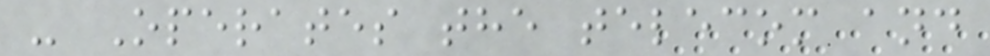- Operates the telecom and
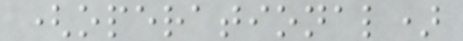(operational)
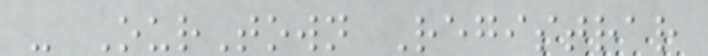- OurTown Registrar
